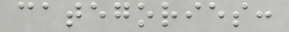categories:
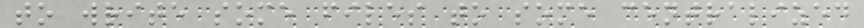to write some files to some centralized
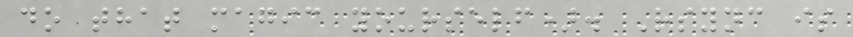do that magic yourself). Rsync is
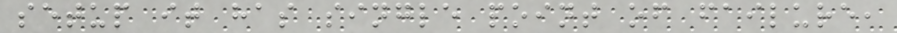setup it has single point of failure,
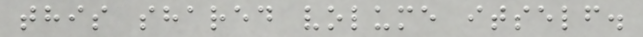this shared volume itself.
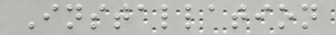Installation
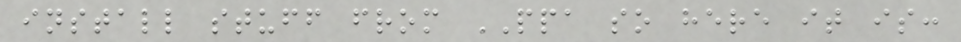install stuff from PPA so here it is:
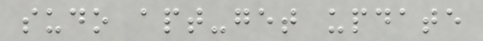sudo apt-get update
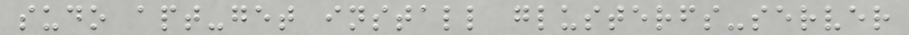sudo apt-get install glusterfs-server
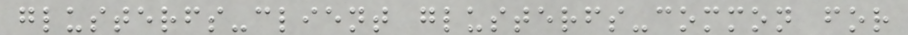glusterfs-client glusterfs-common for
